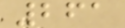261
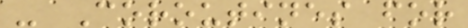- Coroutines for
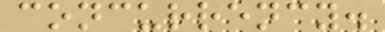concurrency.
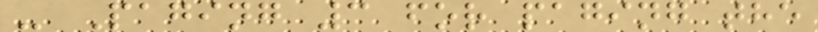- Paging 3 for paging the
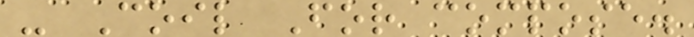- Coil For compose.
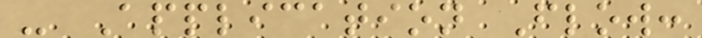- Application Flow:
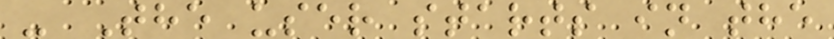- The user starts in the
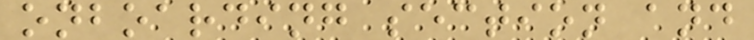onboarding section and
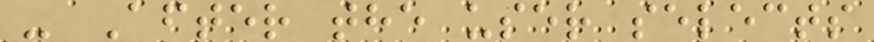- After the user selects
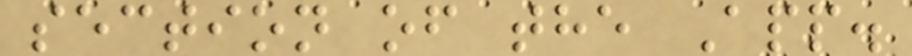section of the App.
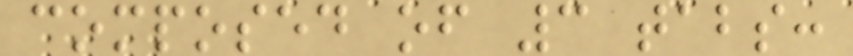composed of 3 tabs:
